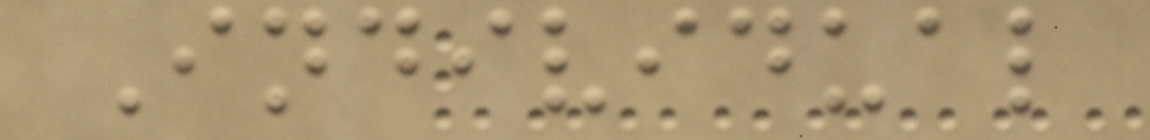Individual
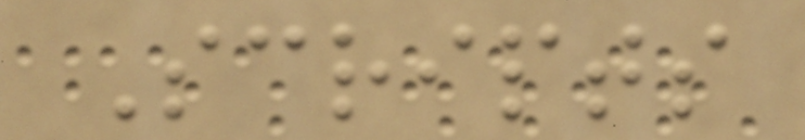Scripts
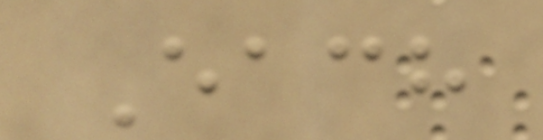Each
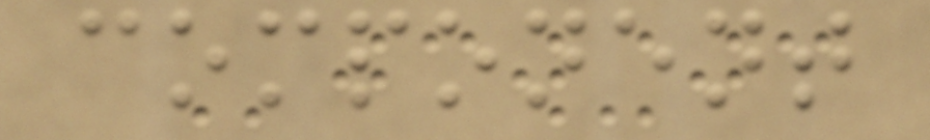component
